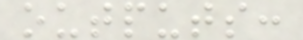outputs:
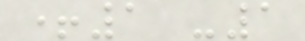+1 -1
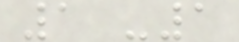1 -1
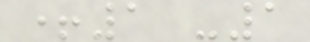+1 -1
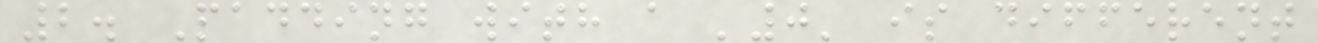2. Padding with a '0' is different
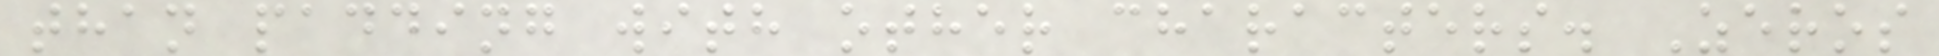than padding with other characters. Zeros
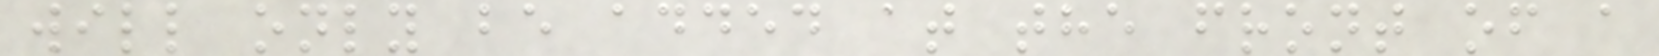will only be added at the front of a
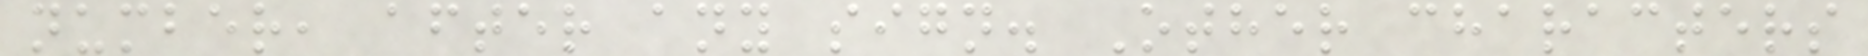number, after any sign. Other characters
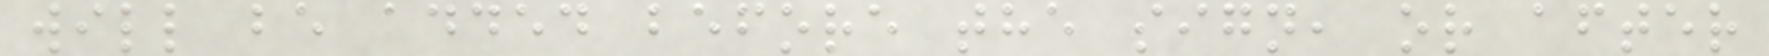will be added before the sign, or after
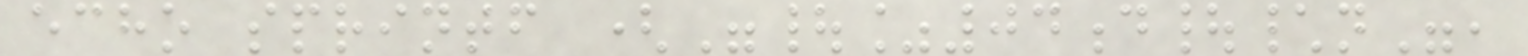echo sprintf ("|%04d|\n",
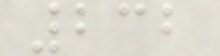232
